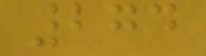274
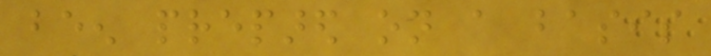been prepared on a basis
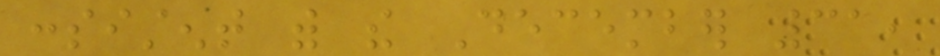consistent with the December 31,
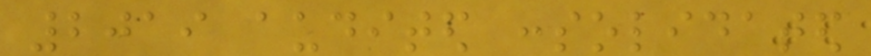2019 audited consolidated
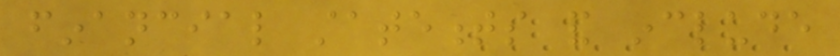financial statements and include
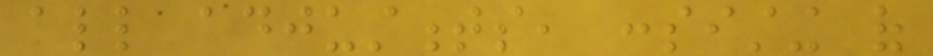all adjustments, consisting of
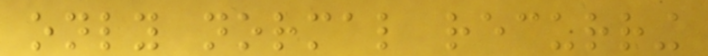only normal recurring
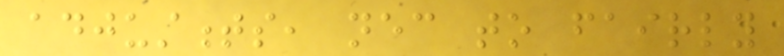adjustments, necessary to fairly
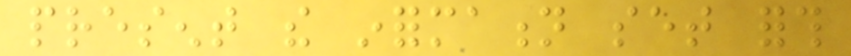present the information set forth
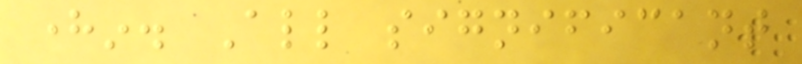herein. All significant
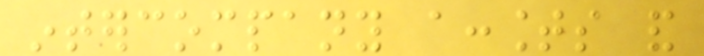intercompany accounts and
